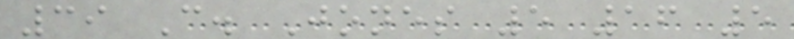39 C. Jones 5 16 5
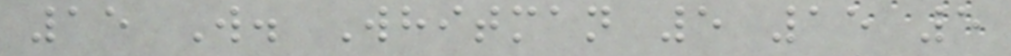15 W. Whitman 5 15 5
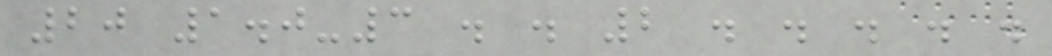20 1.0-3 . . 2 . . . . .
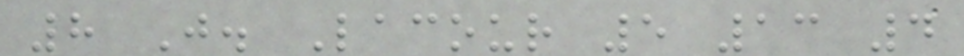8 J. Lacour 5 13 4
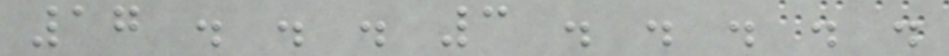17 . . . 3 . . . . .
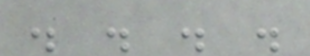. . . .
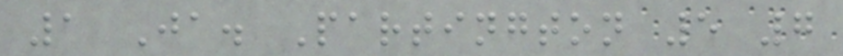1 Ja. Partington 5 7
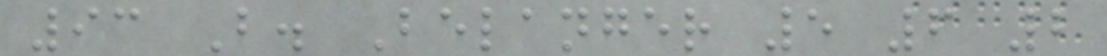93 B. Belanger 5 6 2
